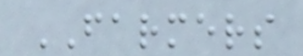FARMERS
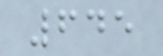645
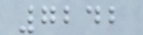7242
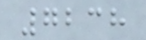7238
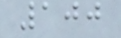100
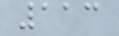113
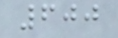600
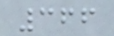366
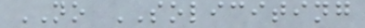NO SOLICITING
